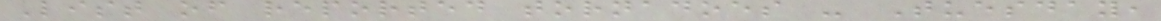List of reported tornadoes - Tuesday,
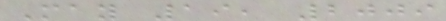May 19, 2009
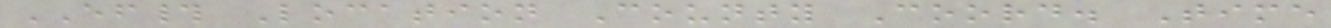EF# Location County Coord. Time
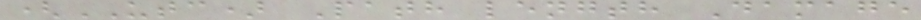(UTC) Path length Damage
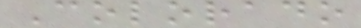Colorado
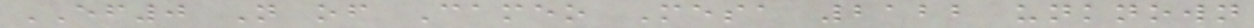EF0 N of Cameo Mesa 2122 unknown
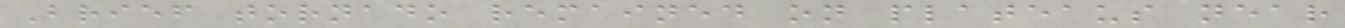Brief tornado remained on plateaus near
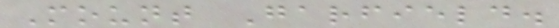Mount Garfield.
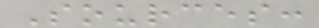Sources:
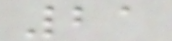21
